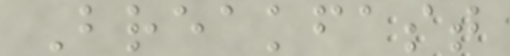Breakfast
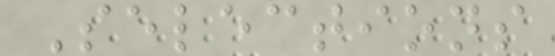Selections
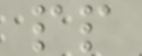pp
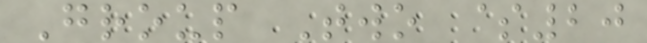Group Two $20
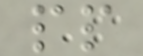pp
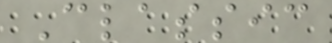Classic
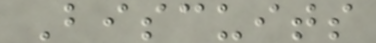Biscuits
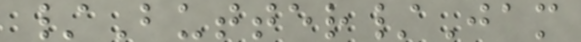/Butter/Jam
